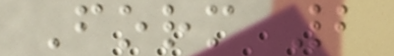Form 2
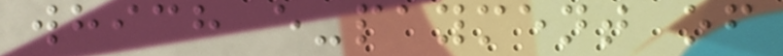which e-payment of
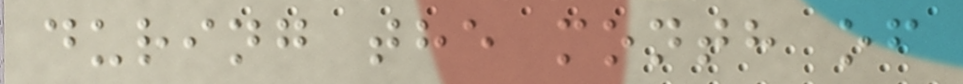during the month of
